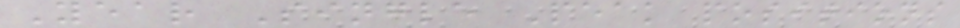Year Single Peak positions
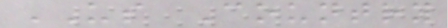US Country
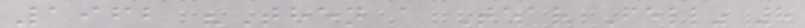1962 "Then a Tear Fell" 8
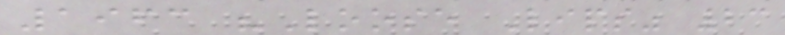1963 "Loose Lips" 23
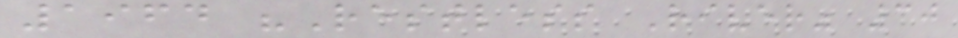1964 "Restless River" 30
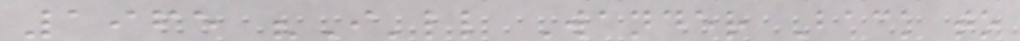1965 "I'll Wander Back to
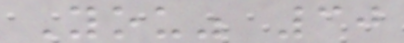You" 30
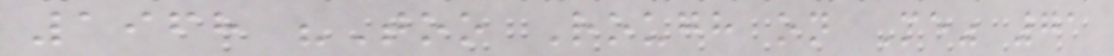1968 "Too Rough on Me" 71
